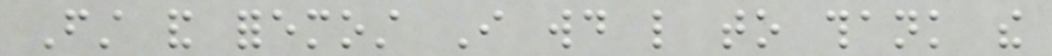First and foremost I would like to thank the
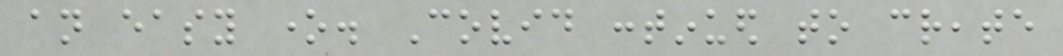an easy one. Covid continued to create
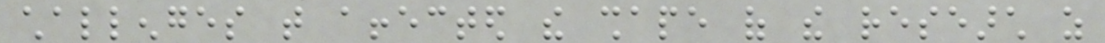challenges that affected the shape of the research as
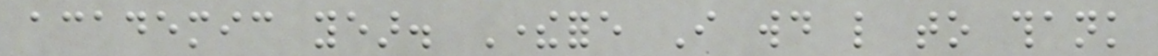academic year. Therefore I would like to thank
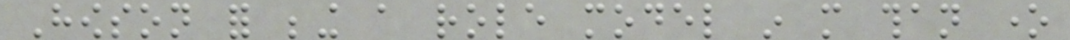Howson for being a role model in more than one
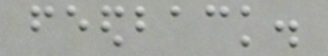feedback.
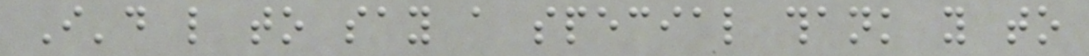I'd like to say a special thank you to
